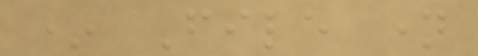* File name
